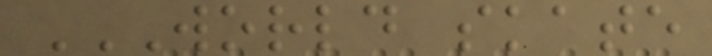WORLD SKATE
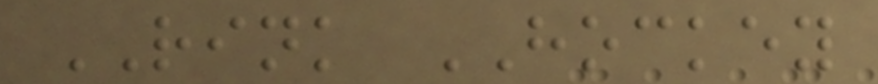RINK HOCKEY
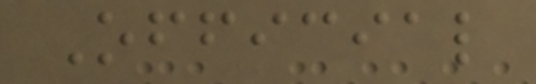Official
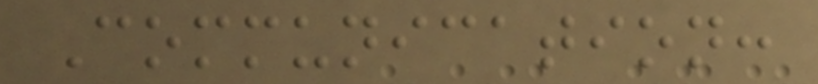Communication:
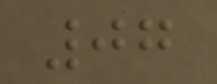07
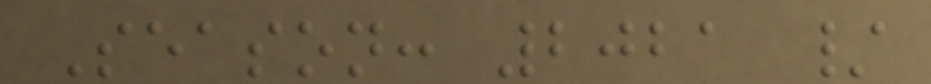Season: 2021 /
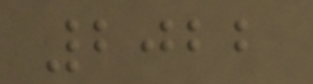2022
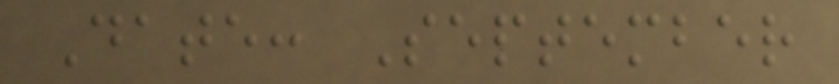Date: September
